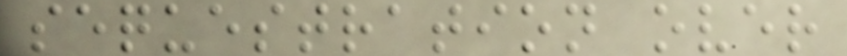sequestration over
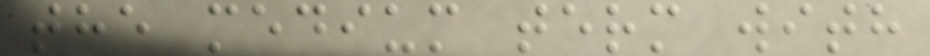the medium term with
